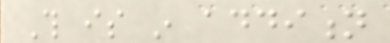This is in addition
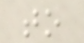to
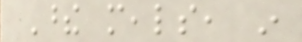These meals, in
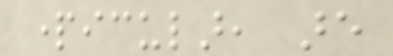particular, are
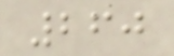260
